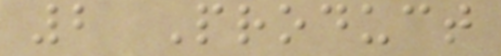2 Product
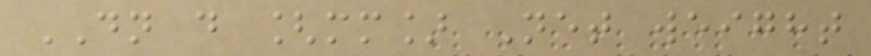DN d [mm] Net weight
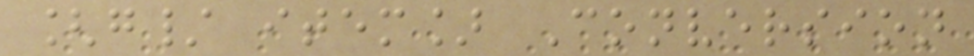[g/ item] Conversion
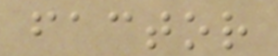factor
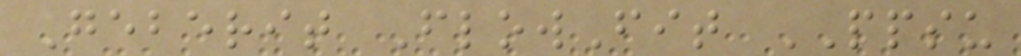Geberit FlowFit PPSU
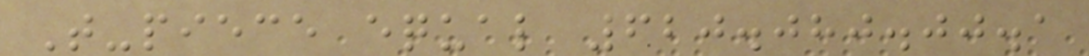T-piece equal 620.080.00.1
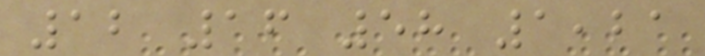12 16 58 1,21
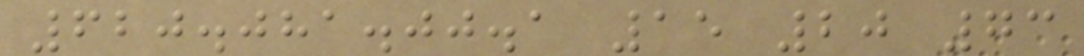620.081.00.1 15 20 73
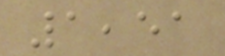1,51
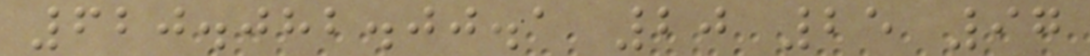620.082.00.1 20 25 97
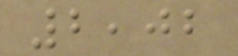2,02
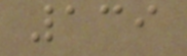139
